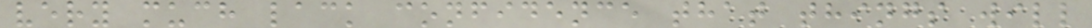very much lack confidence that things will
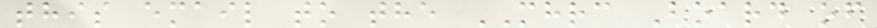this email to the MHRC Board of
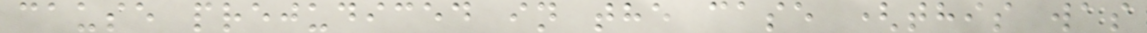cause prejudiced in the case (this was
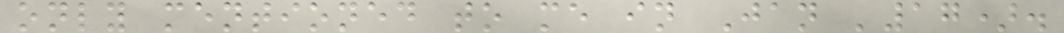only mentioned to me in Jan '17).
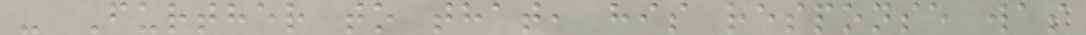- Further to that, his response was
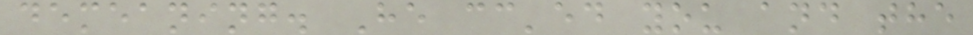demeaning. He cc'ed you and the
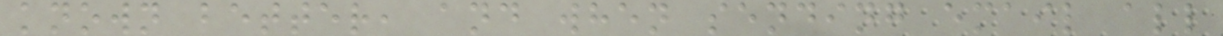known better, and when sending email all
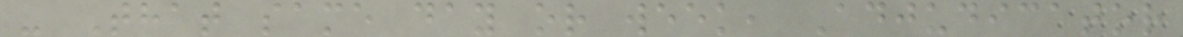- That same day or week, Adjudicator
